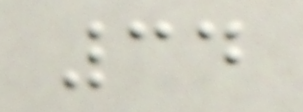34
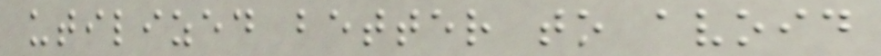utilized better to avoid
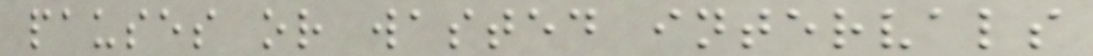pauses or wasted intervals
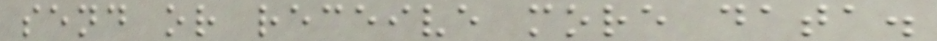send or receive more data.
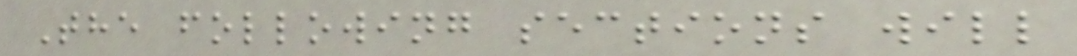The following sections will
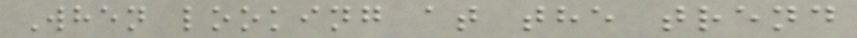When looking at the trend
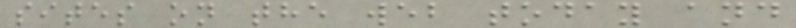sites on the web today and
